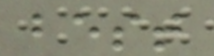best
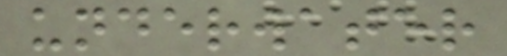underwater
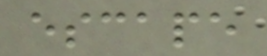escape
